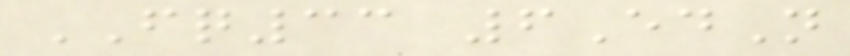FQ33 6EdN
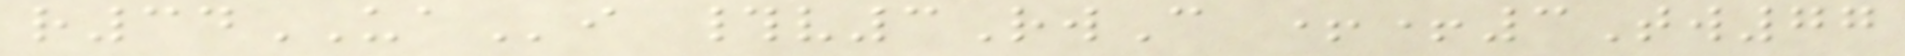r34UAi #v3RwC ++3Tw77
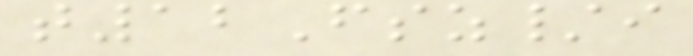t12Fsz/i
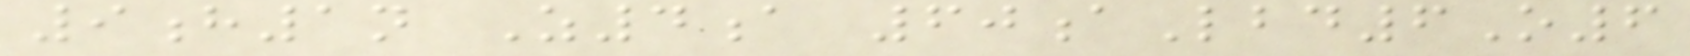9h1n Z4a 60aLbd6O6
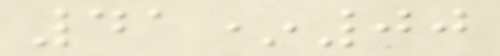41*00
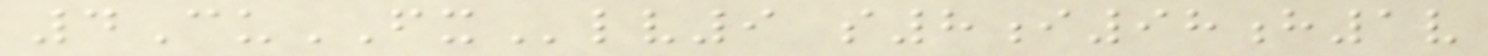4CuFXlv9 s8i98h1v
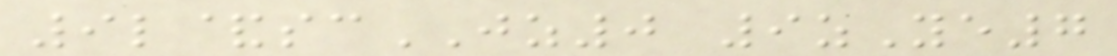9l&scJZ0 9zYe7
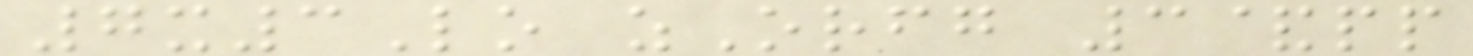7x3Lo zOrfg 3&pp
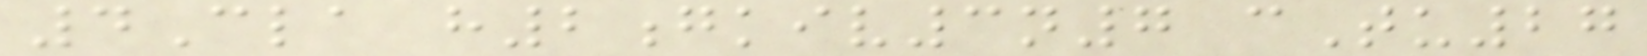4Cla h2gkiv3n7 cTu27
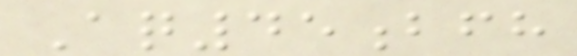Aq45bfh
